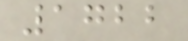1722
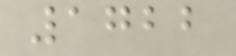1722
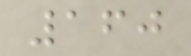160
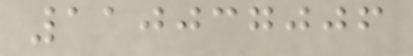110037006
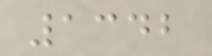1342
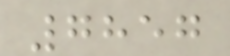7857
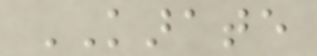KARATE
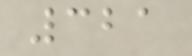321
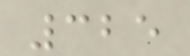325
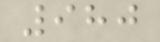980
